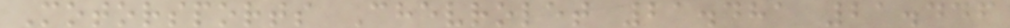Motorsports Chevrolet 21.481 21.446
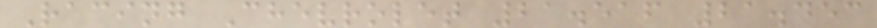Racing Chevrolet 21.516 21.453
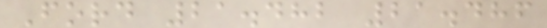Ford 21.482 21.486
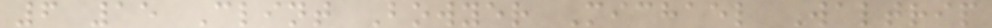6 15 Clint Bowyer Michael Waltrip
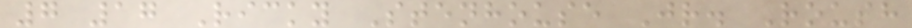7 17 Ricky Stenhouse Jr. Roush
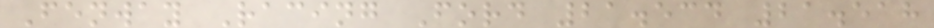Fenway Racing Ford 21.534 21.518
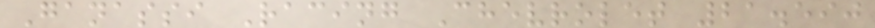Ganassi Racing Chevrolet 21.590
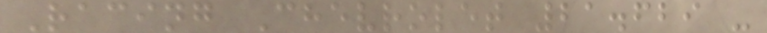Racing Chevrolet 21.629 -
